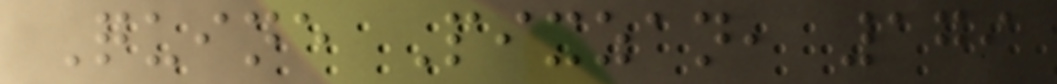Quine Pixzan, 179
